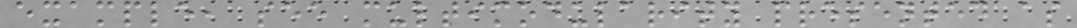example, see multimodularity presented as
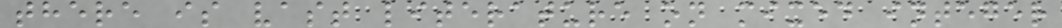there is vast literature on mixed integer
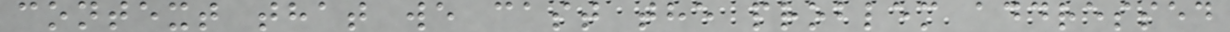context that we cast the problem addressed
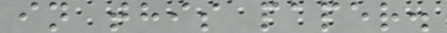in this paper.
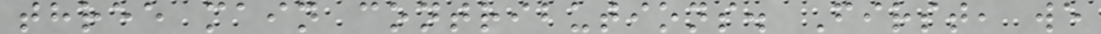three main contributions. First, we
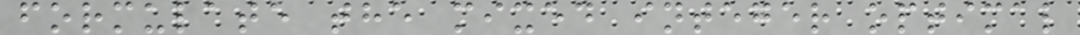formulate the mixed integer optimal
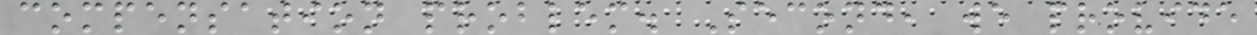compensation problem. Second, we provide
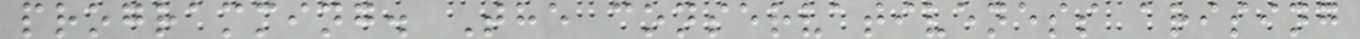programming. The conservativeness arising
